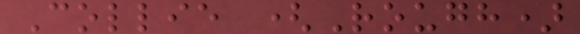Collie (Rough)
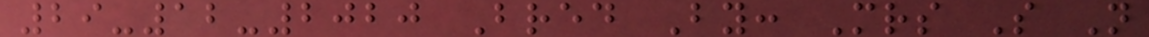29-12-2020 Bred By: Mrs S N
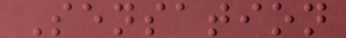Sensation
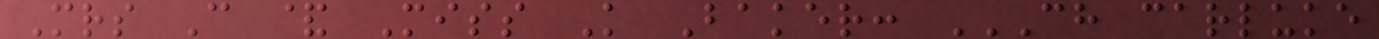Mrs C & Miss K Baker: CH CARLUKE
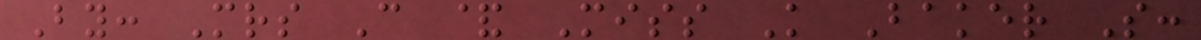By: Mrs C & Miss K Baker S:
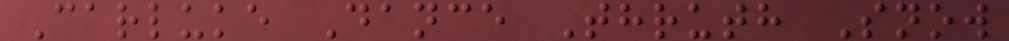Carluke Dance Thruth Snow
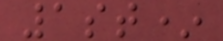1st*
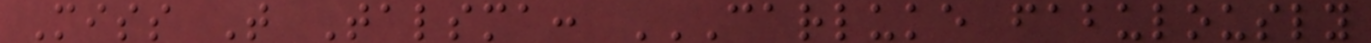Miss T Talsma: CARLUKE FABULOUSLY
